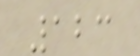123
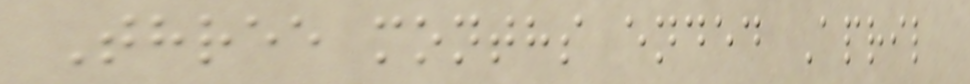Three months ended April
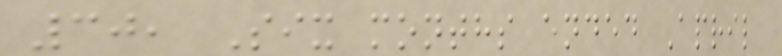30, Six months ended April
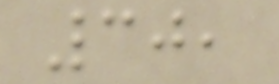30,
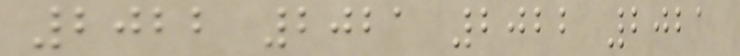2022 2021 2022 2021
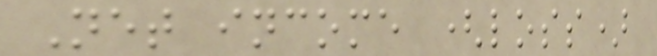Net income (loss)
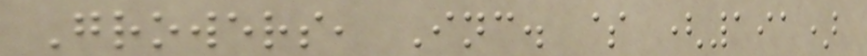Growers, Inc. $ (191)
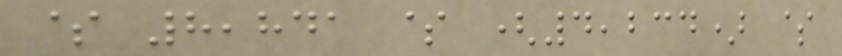$ 8,841 $ (4,234) $
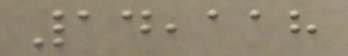14,118
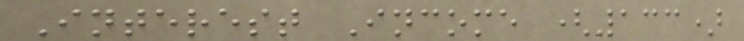Interest Income (133)
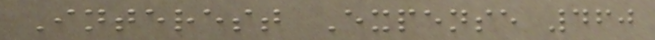Interest Expense 460
